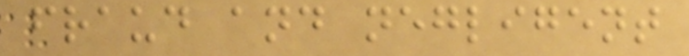fraud and negligent
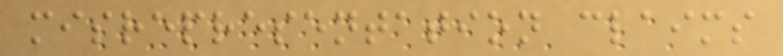misrepresentation claims
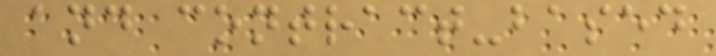and contract-based
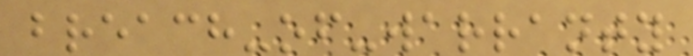breach-of-warranty
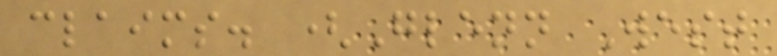claims. (Glenn West
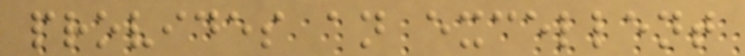provides an excellent
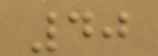40
